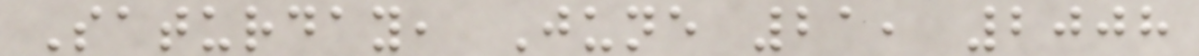Saturday, June 21, 2008
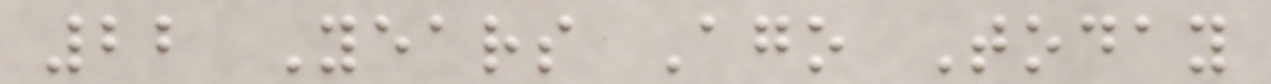22 Years Ago Today
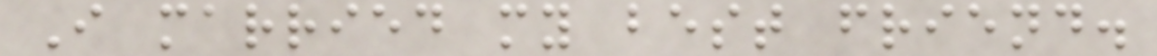I married my best friend.
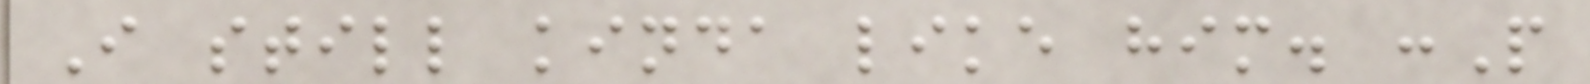I still kinda like him. :P
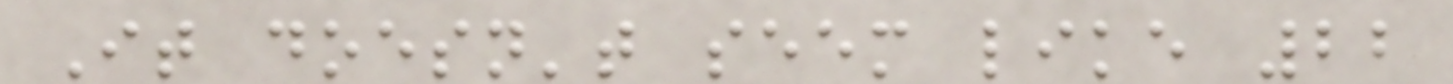It doesn't seem like 22
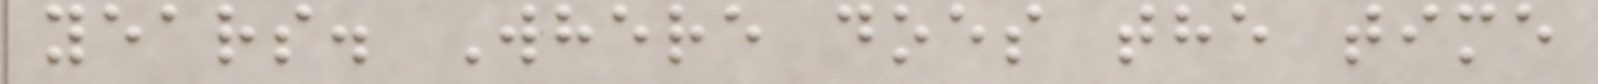years. Where does the time
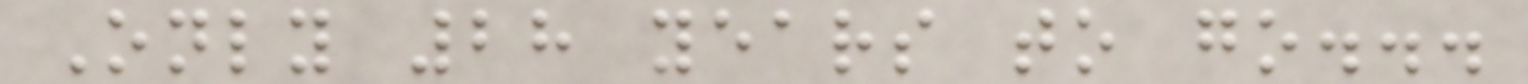Only 28 years to go...
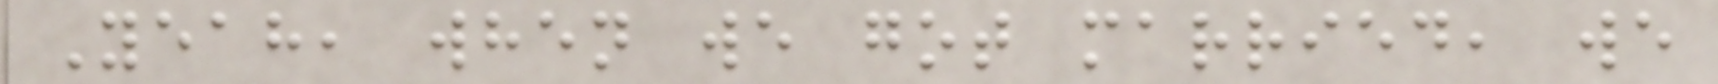Yeah, when we got married, we
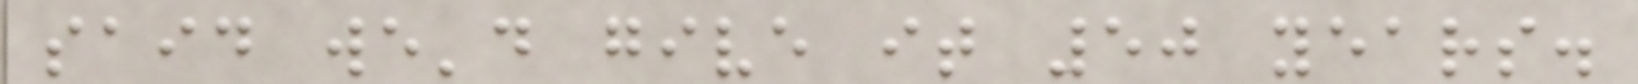said we'd give it 50 years.
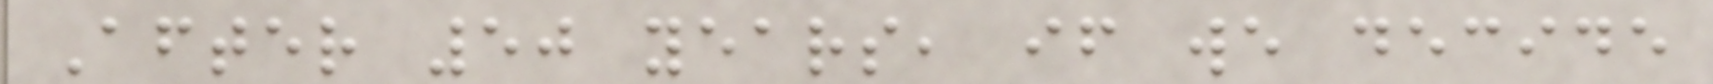After 50 years, if we decide
